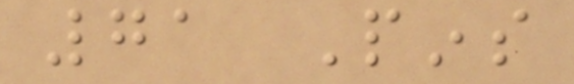71 Pins
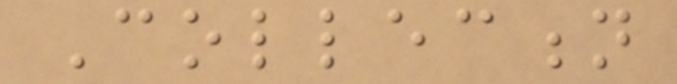Collection
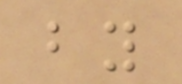by
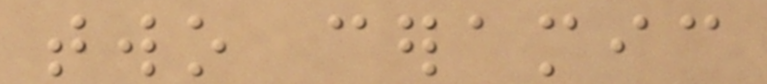two ceramic
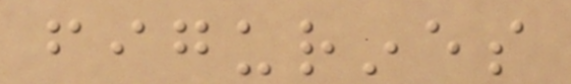figurines
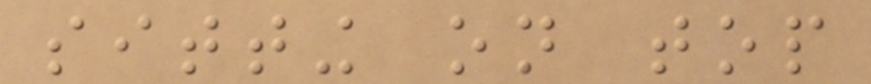sitting on top
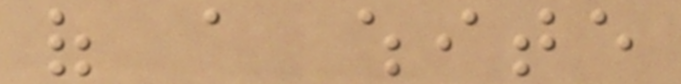of a white
